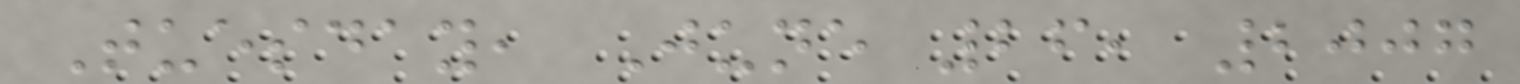Tuesday, June 26, 2007
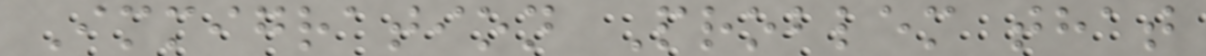Immigration Problem that
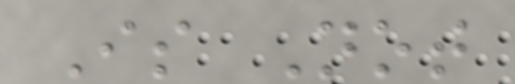Is Not
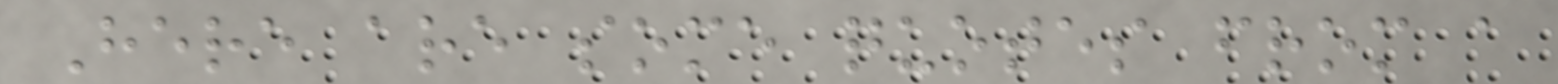Here are some quotes from a
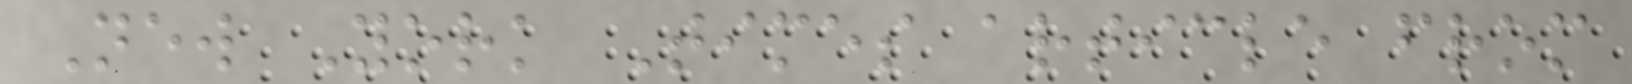New York Times article from
